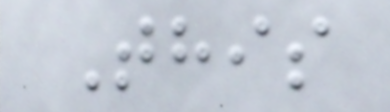This
